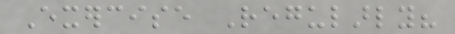Exercise Regularly?
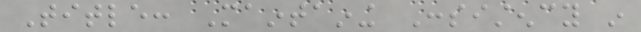Title: Maintaining Consistency in
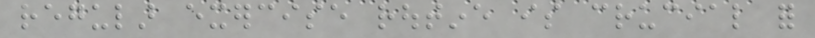regular exercise routine is crucial for
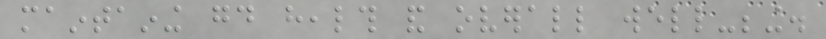maintaining good health and overall well-being.
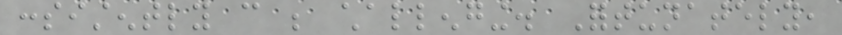consistently can be challenging. Fortunately,
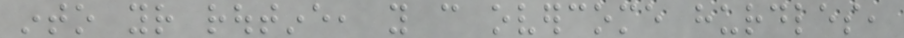into your routine, you can overcome hurdles,
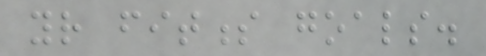your fitness goals.
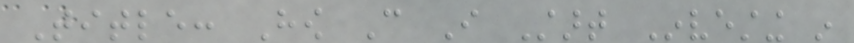Title: How Can I Start Investing in
